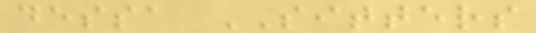dessa SITTERS
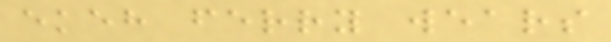ekeh ferry wears
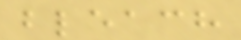bleach
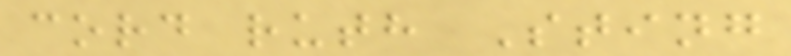cord ruth Sting
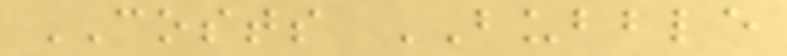COSTS BUBBLE
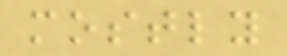mostly
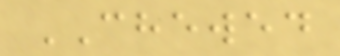CHEWED
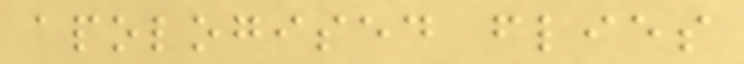apologised flies
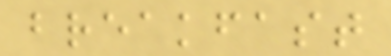breakfast
